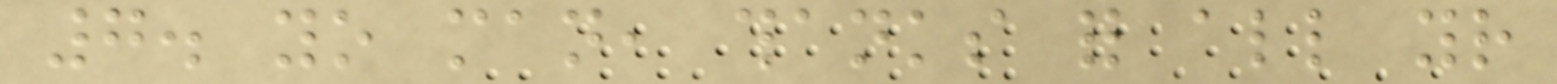7. yo man, thanks for all your
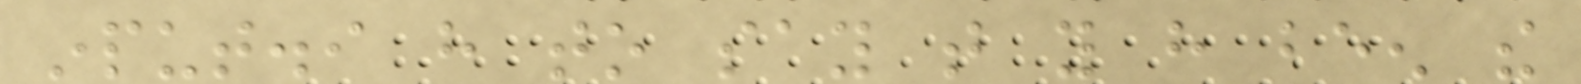input.i have to say that you have been the
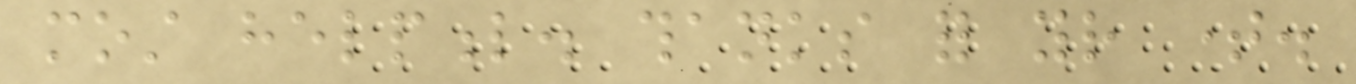most helpful. thanks for your time.
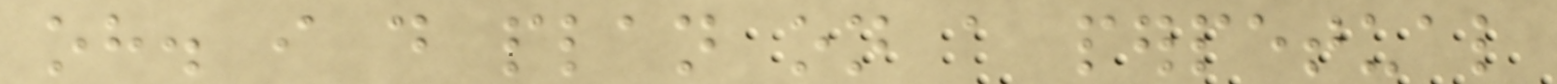oh. i do plan on a perpetual
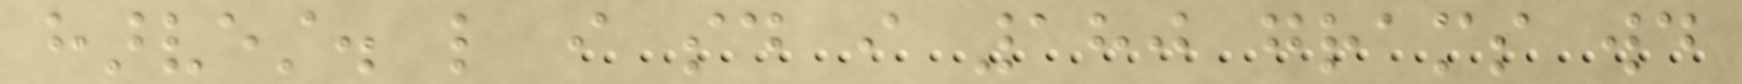harvest. like i said i 180 grams would
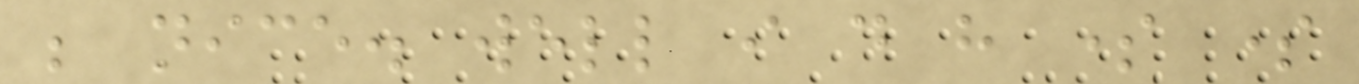be nice. well i do have some some
